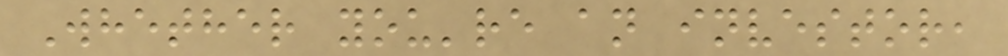Whether you're an investor,
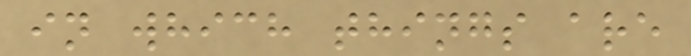in which things are
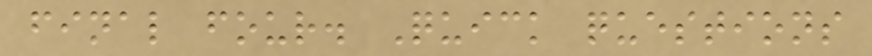final four. Quick questions
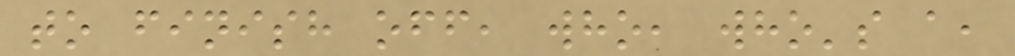to finish off, who, who's a,
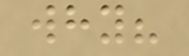why?
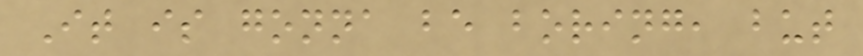It is gonna be boring, but
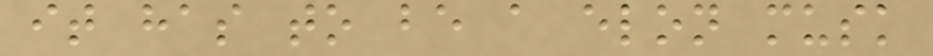it has to be a elon musk
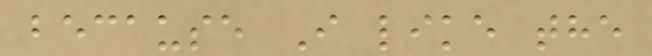because I like the
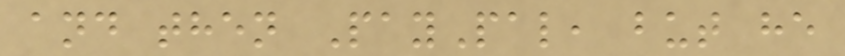and then PayPal, but he
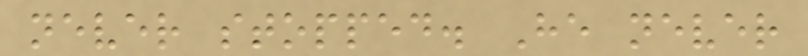never stopped. He never
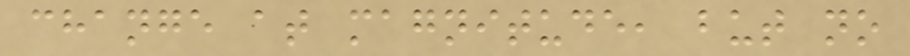change at magnitude, but no
